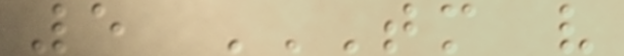5 TM V
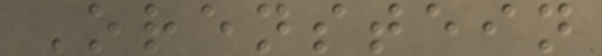Orenstein
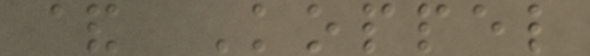& Koppel
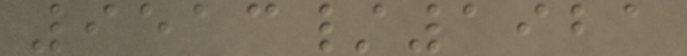9513/1921
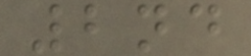2nd
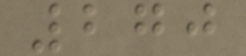270
